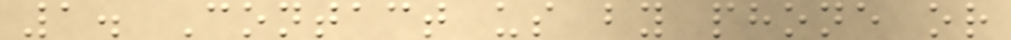1. Contact us by phone or
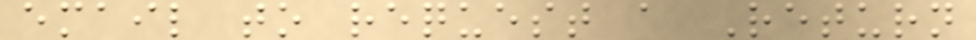email to request a Return
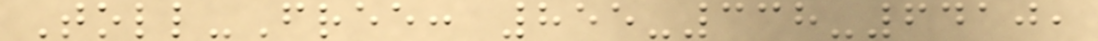Toll-Free: 855-338-6410,
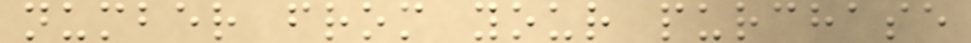number from your purchase
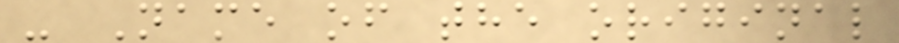- Name of the original
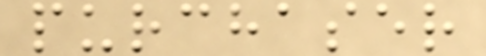purchaser
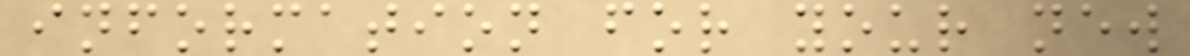information for your new
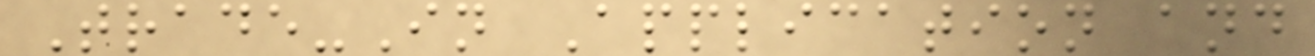Trade-In Application and
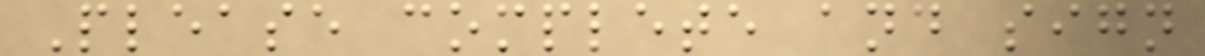Please complete and sign
